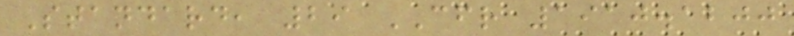Standard, 29 CFR 1910.1200
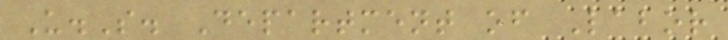U.S. Department of Labor
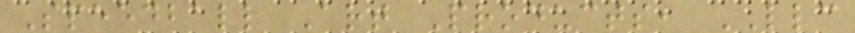Speedball Art Products, LLC
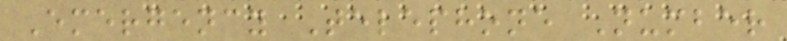Emergency Telephone Number
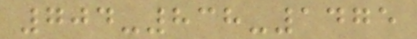704-838-1475
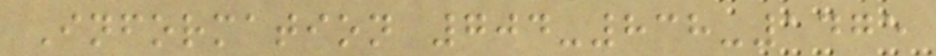Information 704-838-1475
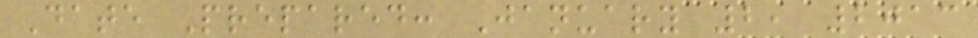Date Prepared: January 2, 2013
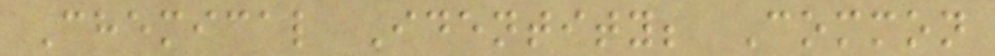Chemical Identity; Common
